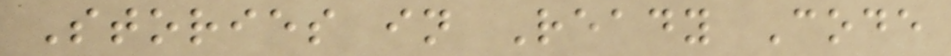Stories in Ready Code
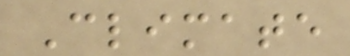Climate
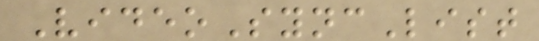VideoSyncList
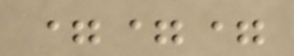===
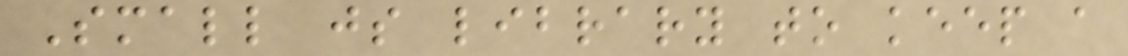Small js library to keep a
